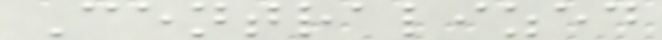Centralized
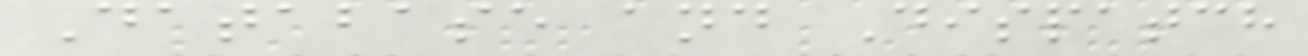Database and Dispatch
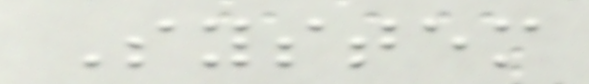System
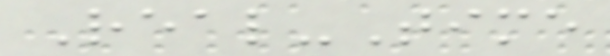Real-Time
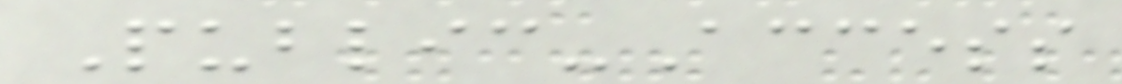Public-Access
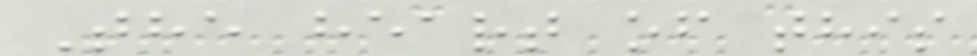The heart of this
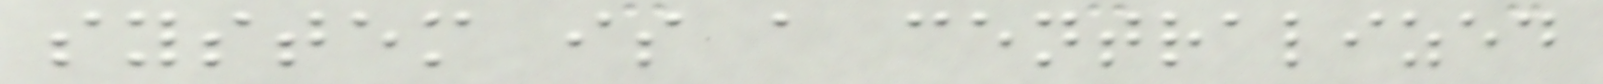system is a centralized
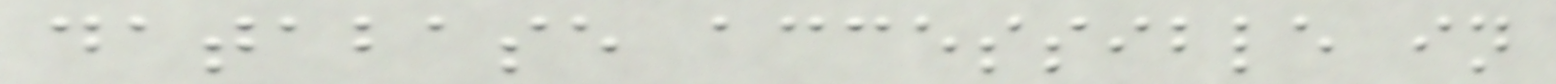database accessible in
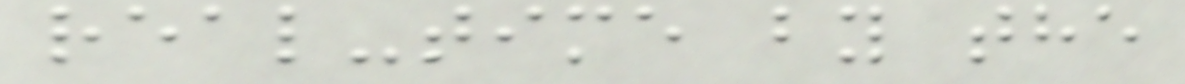real-time by the
